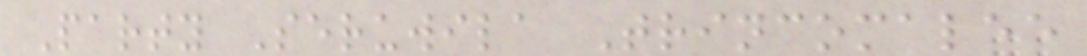Party Seruwila Trincomalee
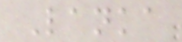Lanka
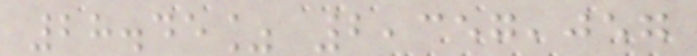28.45% 2,357,057
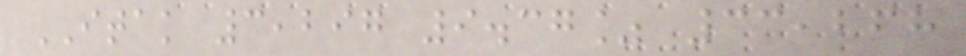ITAK 3,297 9.37% 33,268
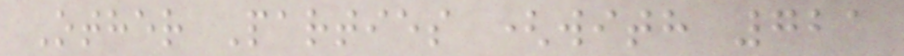Other Parties (with 721
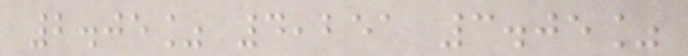2.05% 4,251 3.05%
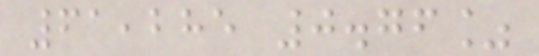61,285 0.76%
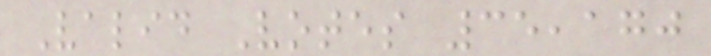Valid Votes 35,170
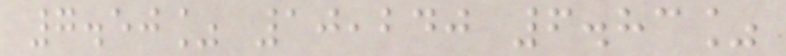7.50% 10,240 6.83%
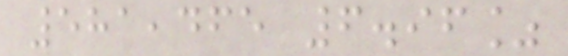581,465 6.96%
